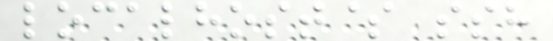localhost$ ssh
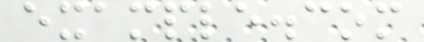example.com
